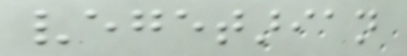vegetarian
